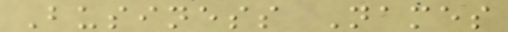Business Names
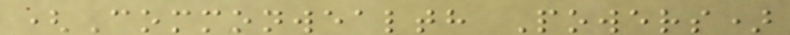(Commonwealth Powers)
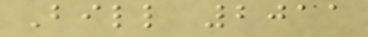Bill 2011
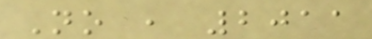No , 2011
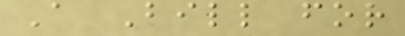A Bill for
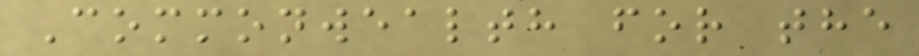Commonwealth for the
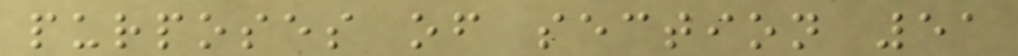purposes of section 51
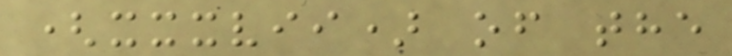(xxxvii) of the
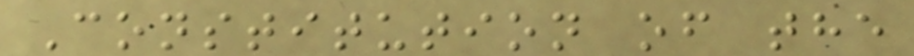Constitution of the
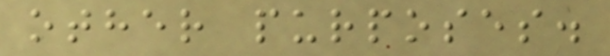other purposes.
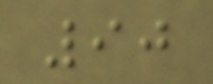90
